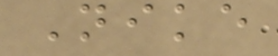Nike
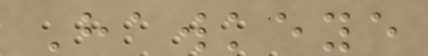Hawkeye
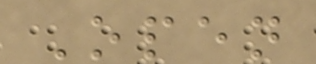Open
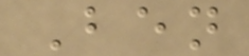Ben
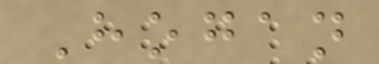Hogan
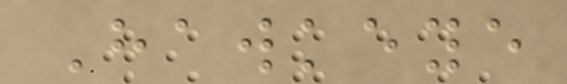Hawkeye
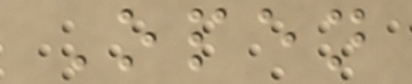Open
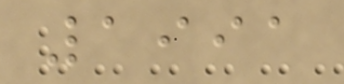1991
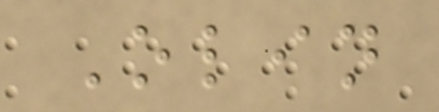Olin
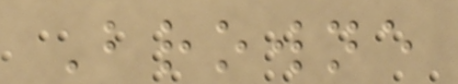Browne
